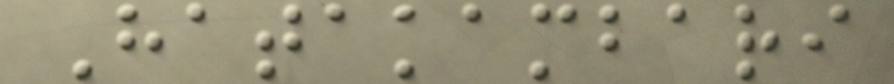Hatakambari
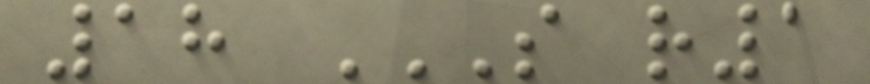18 S R1
